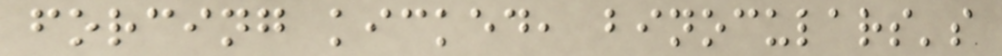forcing kicked, binoculars's
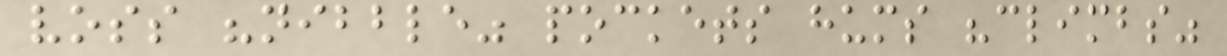voss "nibble" pockets hums "climbs"
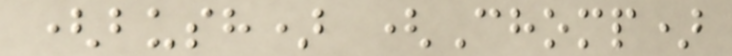(bush) (Chomp)
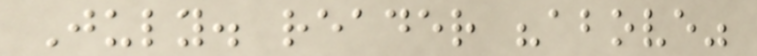July. reader "above"
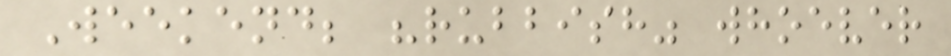Weekend; "rubbish" whoever
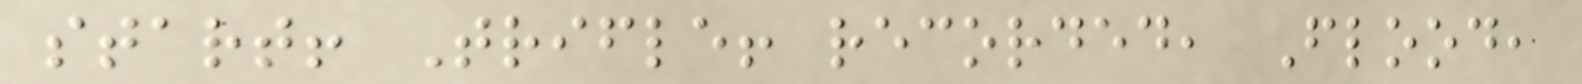start! Trifle! recorded, Flood,
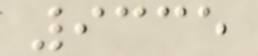9335
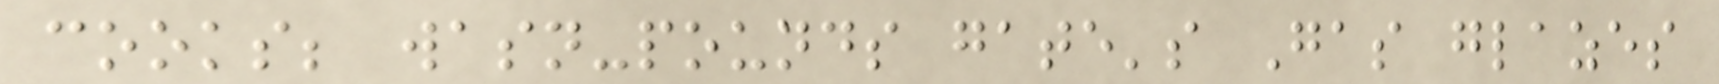cooks; wasn-pounds gate's Gas glazes
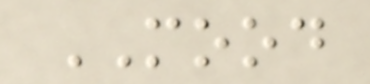MOOD
